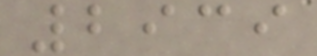2939
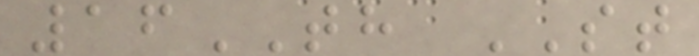16TH ST
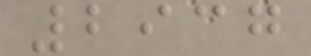2937
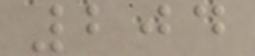204
